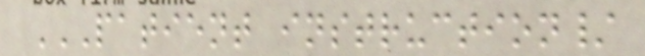PATIENT INSTRUCTION/
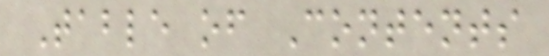Table of Contents
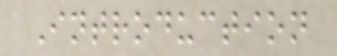Introduction
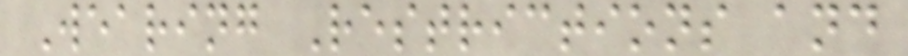Wearing Restrictions and
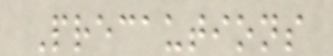Precautions
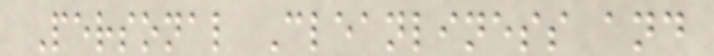Personal Cleanliness and
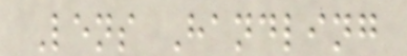Lens Handling
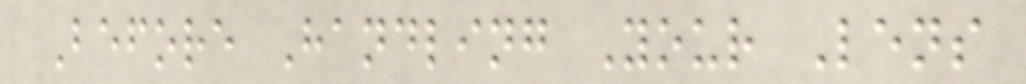Before Handling Your Lens
